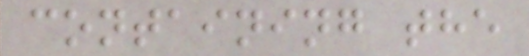containing the
